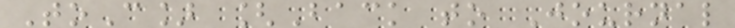ToC] [Back to Journal
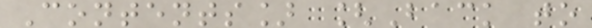Contents] [Back to
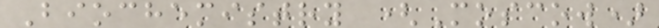Biochemistry (Moscow)
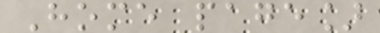Home page]
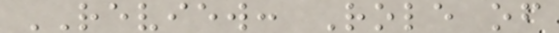REVIEW: Role of
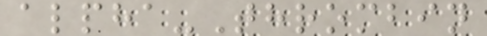alpha-Thrombin
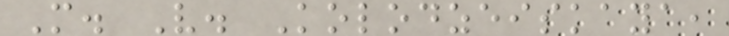M. V. Kolodzeiskaya,
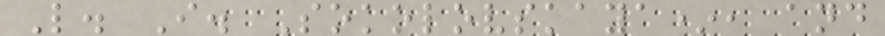L. I. Sokolovskaya*, and
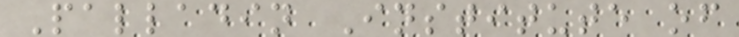Palladin Institute of
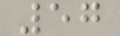57
